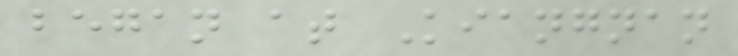began at Kiangnan
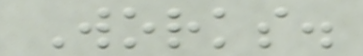Works.
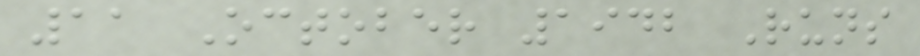11 October 1942 Runs
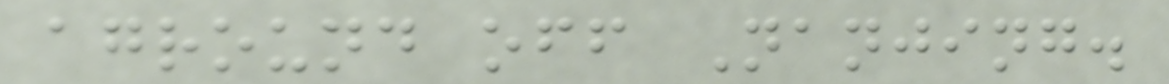aground off Nanjing.
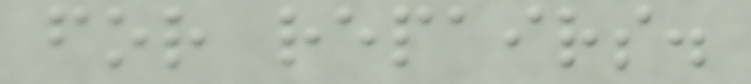for repairs.
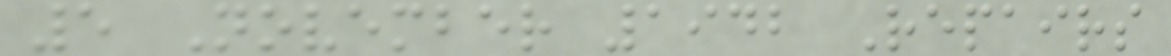5 November 1942 Repairs
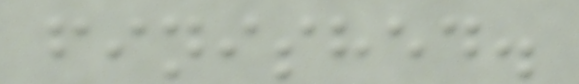finished.
